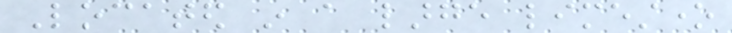Located in a large limestone
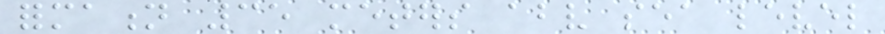formation 35 meters above sea level
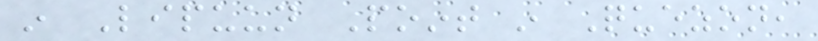in Lipuun Point in Quezon,
